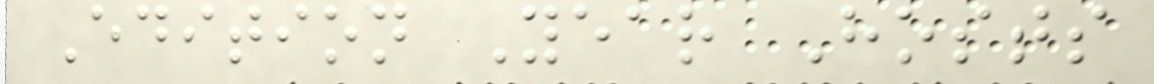Edition Year Hosts
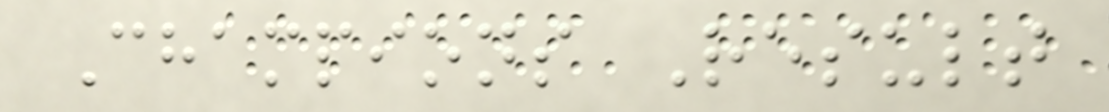Champions Result
